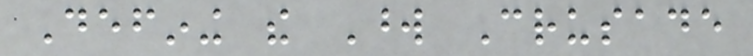Defining the Word Crusade
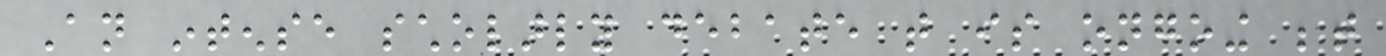An intense scholarly debate that is ongoing between
